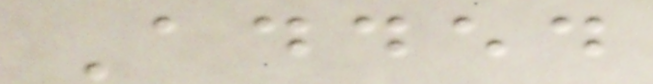Added
